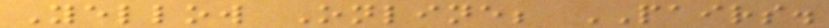Yellow Online; PAIRS.
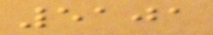5101
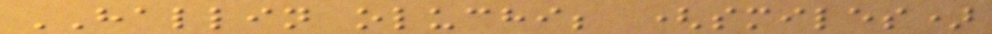HALLIN oluchi; (smiles)
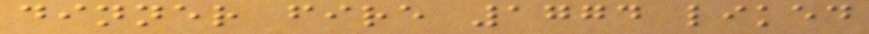dinner fire 1774 liked
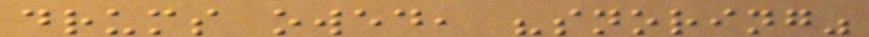drums owed, "snoring"
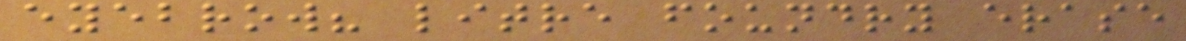eyebrow? litre foundry erase
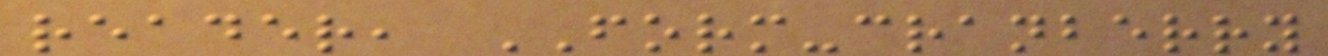reader, FORM-cranberry
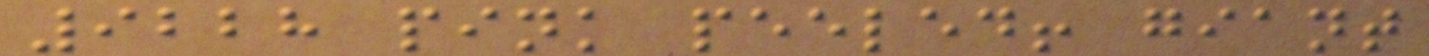9228 pink peeled! giant
